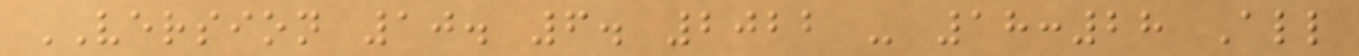VERSION 10. 6. 2022 - 18:28 All
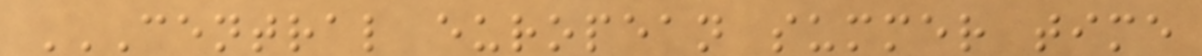CENTRAL EUROPEAN SUMMER TIME
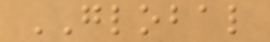GLOBAL
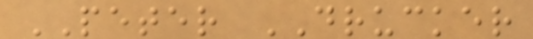PETER DRUCKER
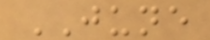JUNE
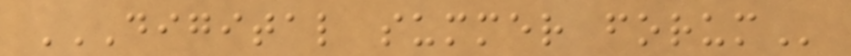DIGITAL SUMMER FORUM
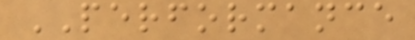PERFORMANCE
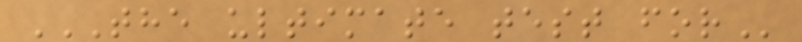THE ULTIMATE TEST FOR
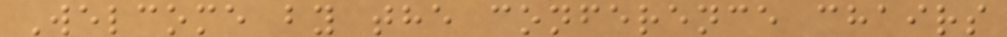Welcome by the conference chairs
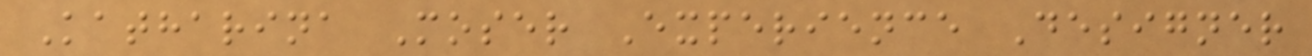Katharina Moser Experience Designer
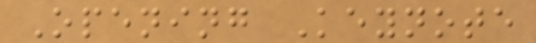Opening Keynote
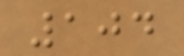104
